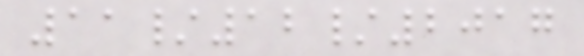11/12/2017
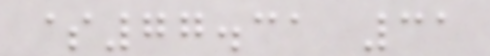$77.31 31
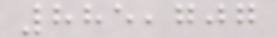885,707
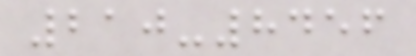210-8456
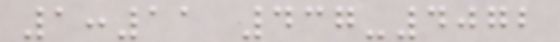1:11 437-4072
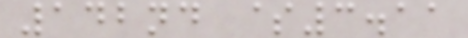142nd $3.11
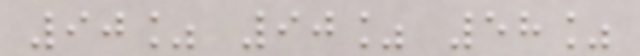90% 90% 58%
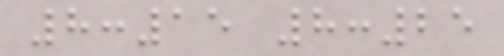8:15 8:25
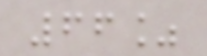66%
